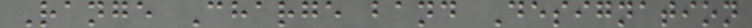Range Charge band Designation
